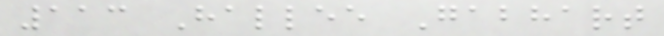113 Hallee Gabhart
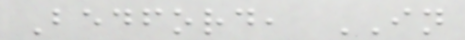Bedford, IN
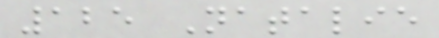125 Natalie
